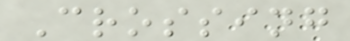Crossing
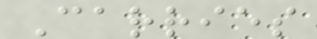Carries
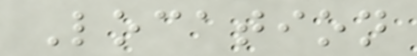Location
